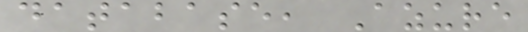database, Azure
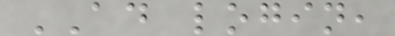AD login,
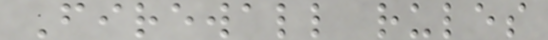Firewall rules
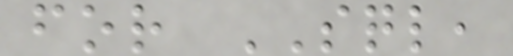for SQL,
